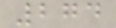274
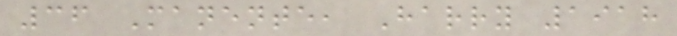36 Manente, Harry 1918
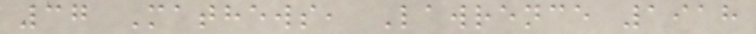37 Mathews, Lawrence 1918
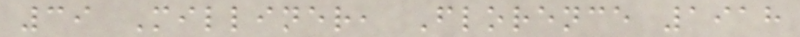39 Milliner, Florence 1918
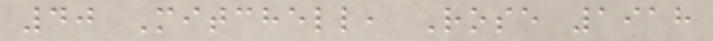40 Mitchell, Rose 1918
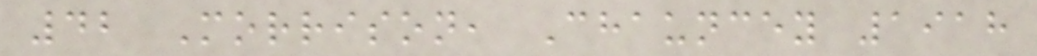42 Morrison, Chauncey 1918
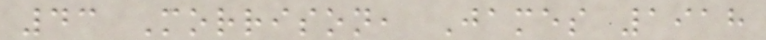43 Morrison, James 1918
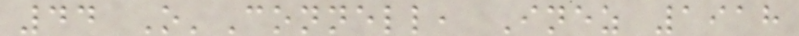44 O'Connell, Inez 1918
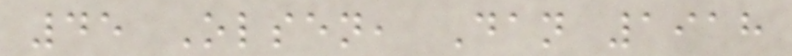45 Olsen, Dan 1918
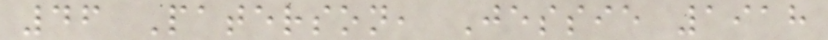46 Paterson, Jessie 1918
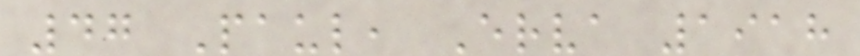47 Paul, Erva 1918
